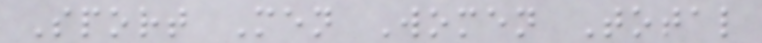Sport Men Women Total
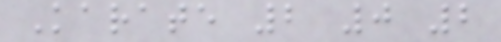Karate 2 0 2
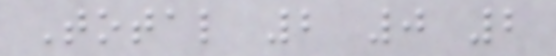Total 2 0 2
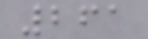261
